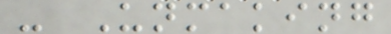- Unmaking
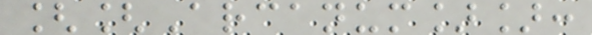[[Arcanum]]:
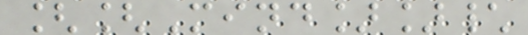[[Mind]]\
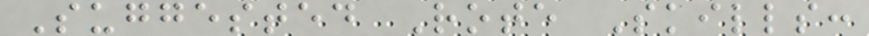Suggested Rote Skills:
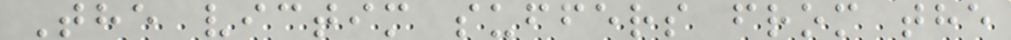The victim suffers from the
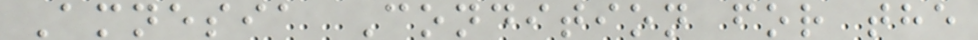Amnesia Condition for the
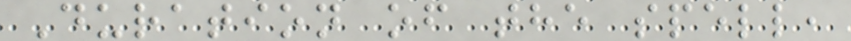Duration of the spell,
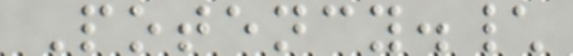Potency.\
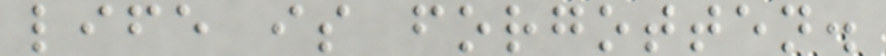life is forgotten.
